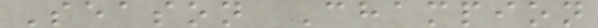Season Champion
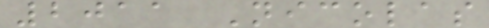2011 Nicolas
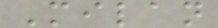Milan
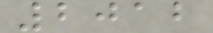2012
